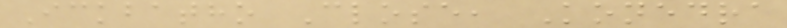Ickbatho Close, Konedra
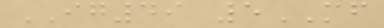IG49 5MF
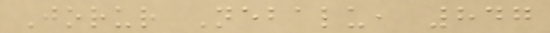Jorur Nebalu, 847
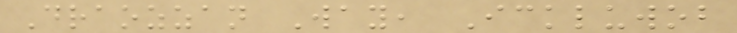Draozzan Way, Ickluwob
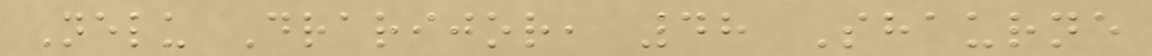Nelu Drarijor, 48 Shaurne
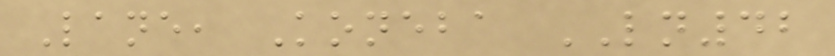Lane, Koneba LN42
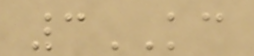3KC
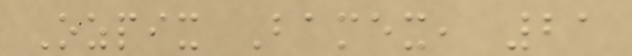Ozpix Bamex, 21
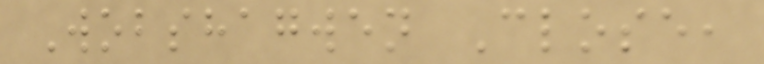Wobshagwen Close,
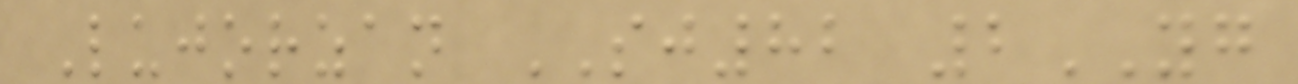Lujorzan SJ82 2YG
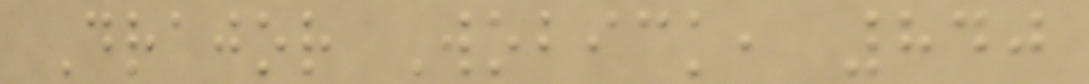Drajor Wobick, 840
